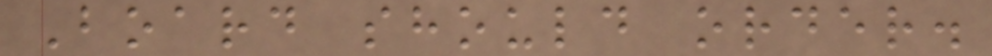Board should order.
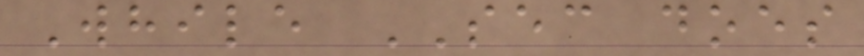While SEC does
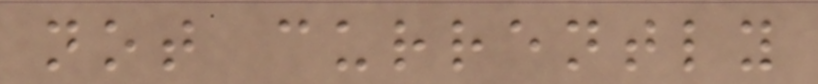not currently
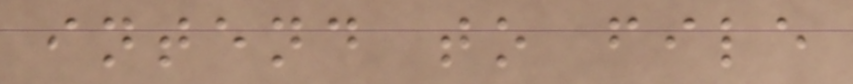intend to file
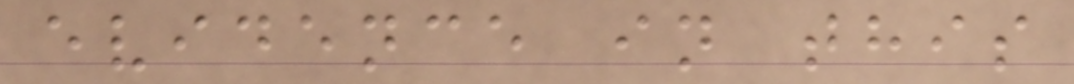evidence in this
